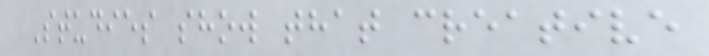Studies show that creative
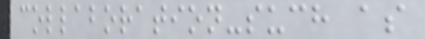collaboration-such as
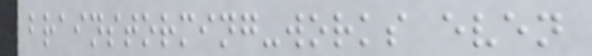brainstorming-works even
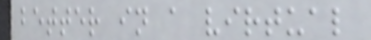better in a virtual
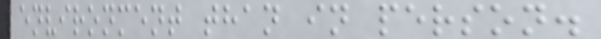environment than in person.
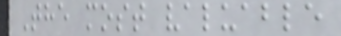The most valuable
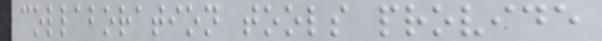collaboration tools provide
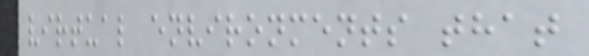virtual environments that
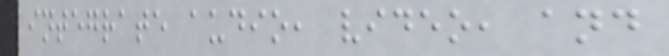integrate audio, video, and
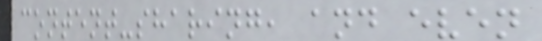content-sharing, and even
